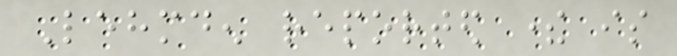Lehmden reported there is
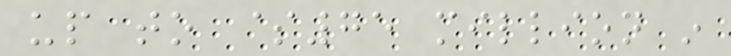up to $75 million in
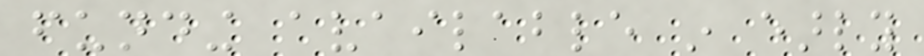funding available in early
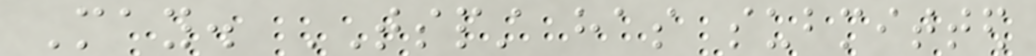May. TSPST has submitted
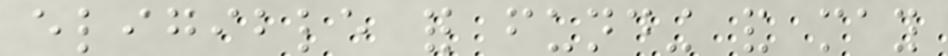eligible for funding and may
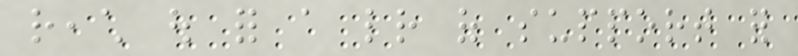reach out for a letter of support for
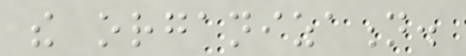the organization.
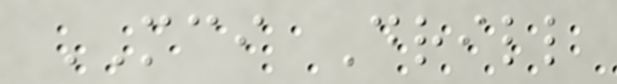MCI Drill
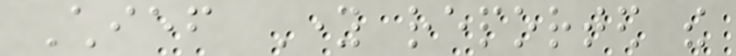Chief Young reported the
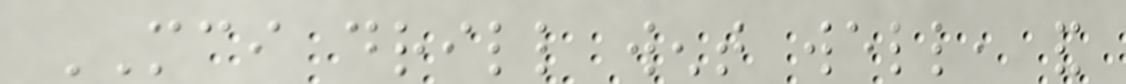MCI drill went well, and
